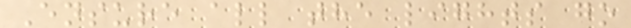Ensure all the lights go
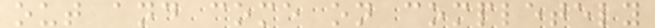out and come on completely
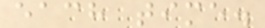each time.
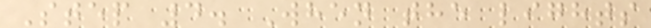Step 4. When the lights
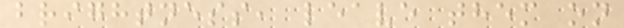brightness, leave them on
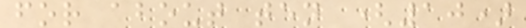for about ten (10)
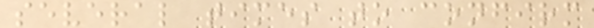several times to confirm
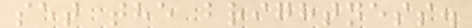set the brightness.
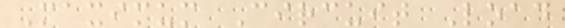Maximum Circuit Load
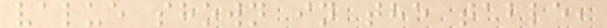value shown in the table,
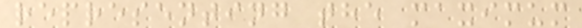representing the maximum
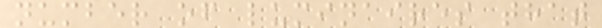number of luminaires that
